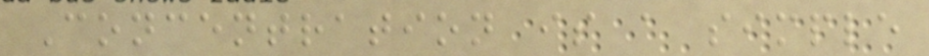Concentration is a simple
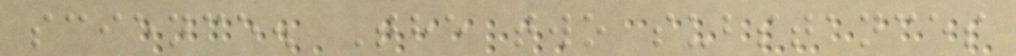science. The two substances
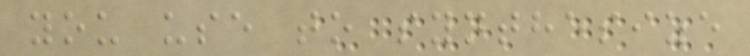you use to synthesize
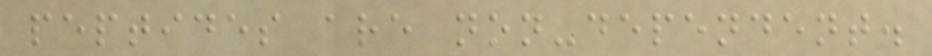peptides are non-dependent.
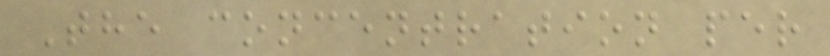The concentration per
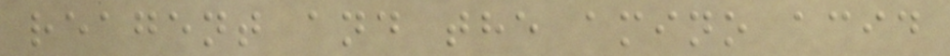reagent and the amino acid
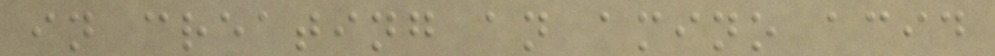in creating an amino acid
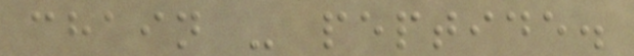chain - peptide.
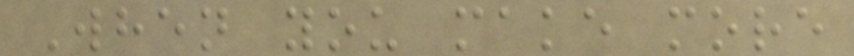When you make more
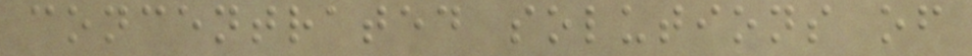concentrated solutions of
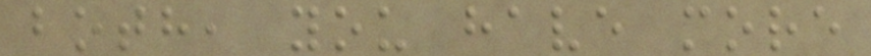both, you have more
